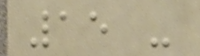15 -
